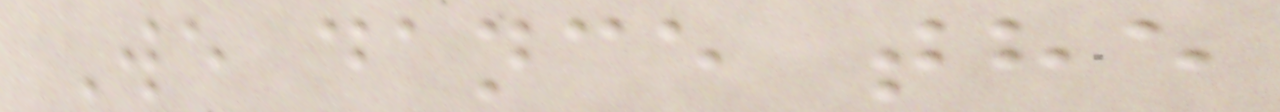We dance the
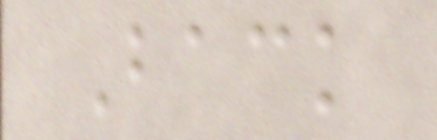Back
